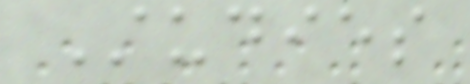Studies
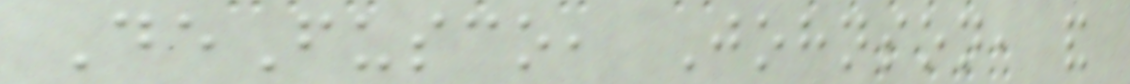DeFusco, Johnson, and
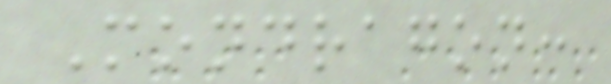Mondragon:
